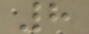8
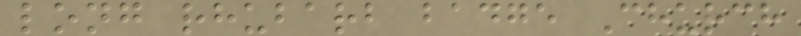long rhubarb badge Church
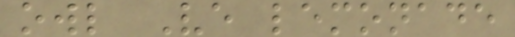owl Ve lemonade
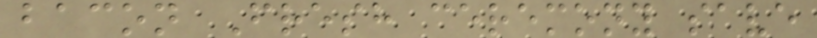bacon Fresh ceremony save
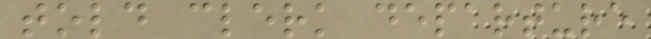told clerk departure
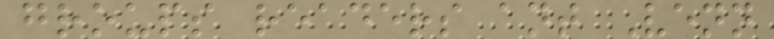groups readers ant Venn
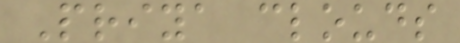Priya clouds
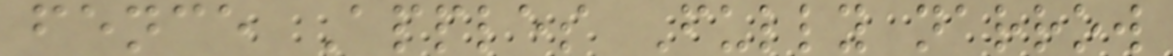fence Apples Fully narrow
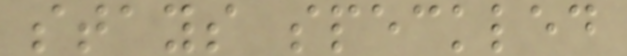stays speckled
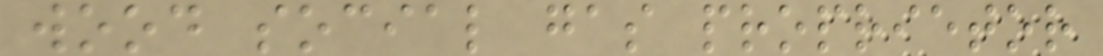wood social gas proprietor
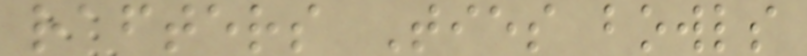rafters Ties bowls
